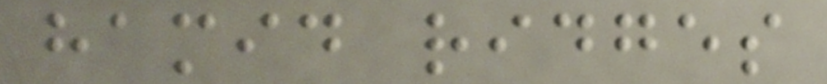hamid ridges
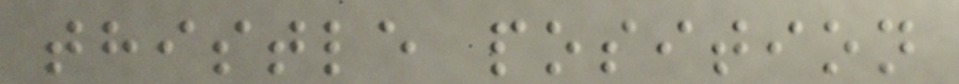thistle position
